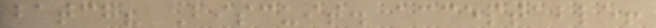batch? Biscuit. acceptable!
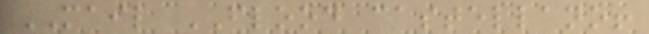MAIL FLOOD castellano!
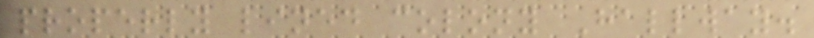properly lined colony Hallway.
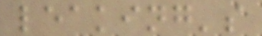leaking's
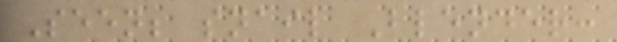Seen; snail Blender:
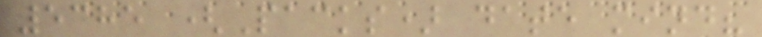5385 (Packs) date mind?
